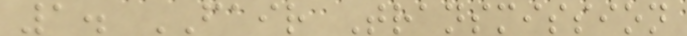1. FAIR Transmission
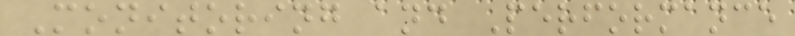Monitoring and Performance
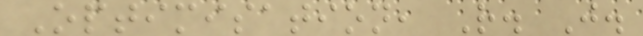Optimisation, R. J.
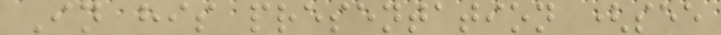In his presentation (see
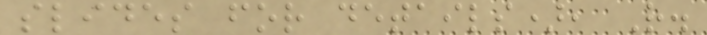slides for details), R.
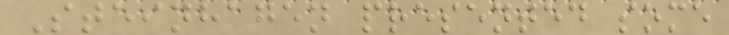Steinhagen presented some
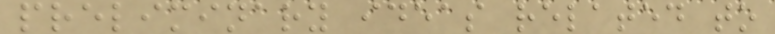preliminary ideas related to
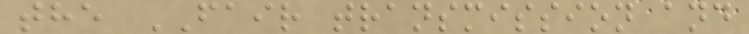the FAIR transmission and
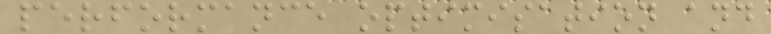performance optimisation and
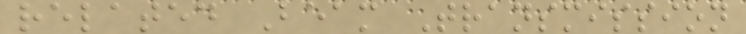related Beam Transmission
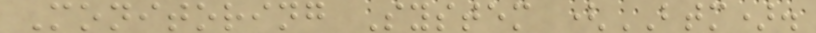Monitoring System (BTM).
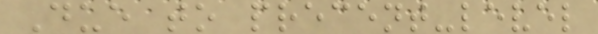Due to precent-level
